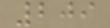209
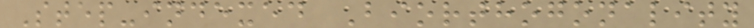Step-indexed Biorthogonality
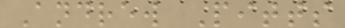Andrew Pitts
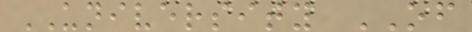UNIVERSITY OF
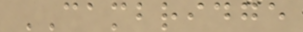CAMBRIDGE
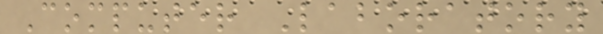Computer Laboratory
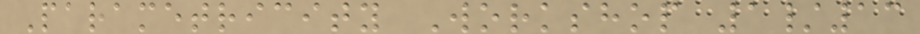Parametricity Workshop 1/13
